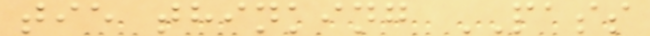tie thinking PASS
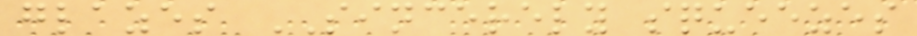glazes SINCERELY squeezes
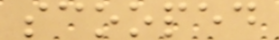scooped
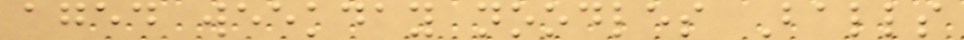aged weekday noodles Balls
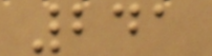241
